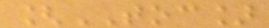[TOC]
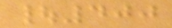|400
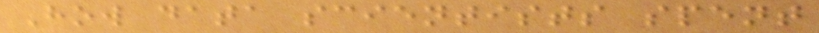How data scientists spent
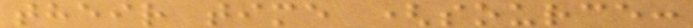their time (source:
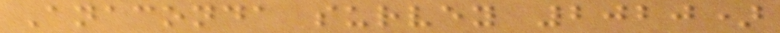Anaconda survey 2020)
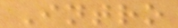Intro
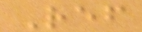Ref
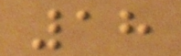18
